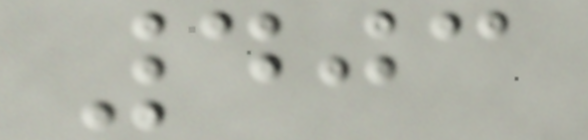403
